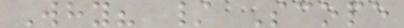Why? / Scope
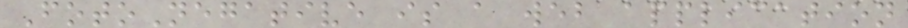FotoNegative is a web application
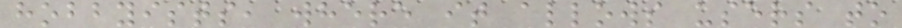hobbyists, where it allows users to
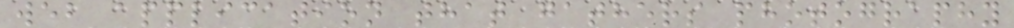web application that gathers photography
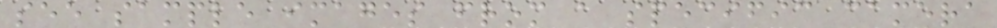see sample images from a specific camera
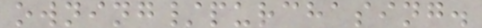owning/purchasing.
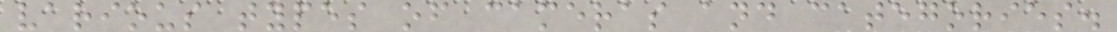various types of cameras and categories.
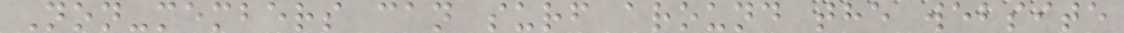Non-members can surf around the website
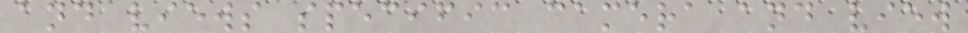and views specific camera and view
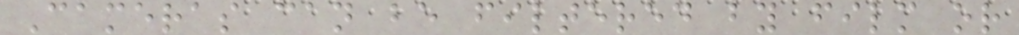Cameras can be filtered by film or
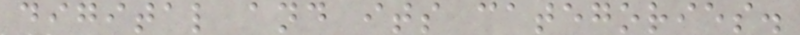digital and its categories.
